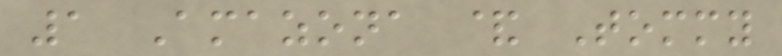1 Amazona & Tommy
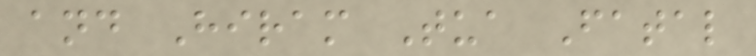and Hiram Tua Fatal
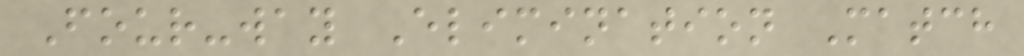Four-way Elimination Match
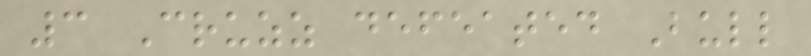3 Cruzz defeated Bull
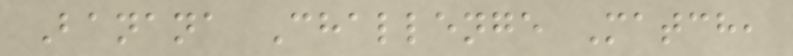Banana Challenge Match,
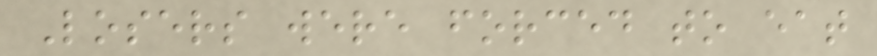Losers were forced to eat
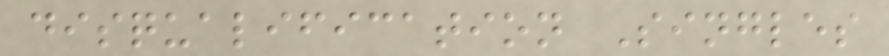disqualification Singles
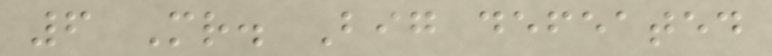6 Mr. Big defeated
